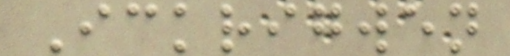Ickrigwen
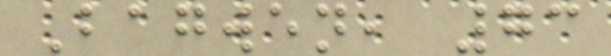Bagwen, 73
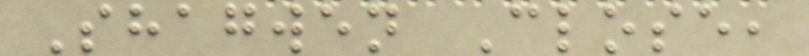Shagwen Close,
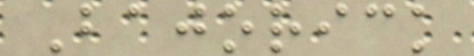Bajorick
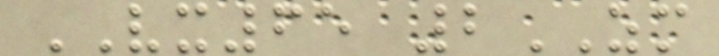VX65 2ZM
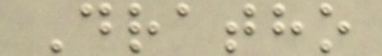Dratho
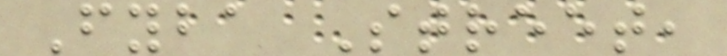Fyba Street,
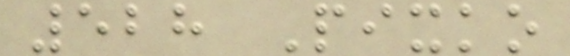528 Pixko
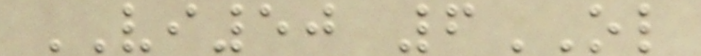VI50 6OL
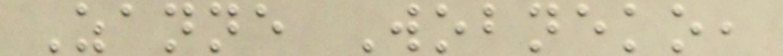Zanne Wobneko,
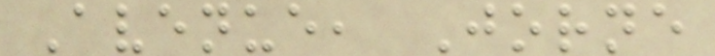Avenue, Jorne
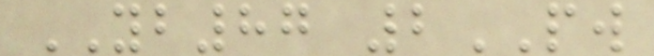YB87 2PW
